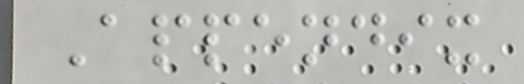Appendix
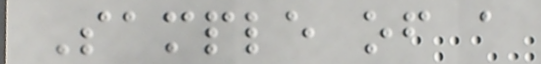Sample of a
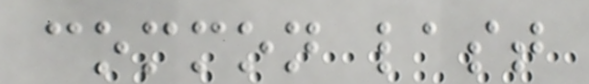common last
